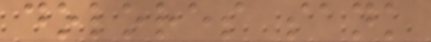dolores sank
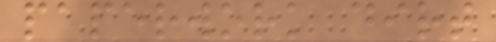paperwork dirt
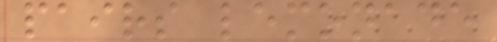pairs lemonade
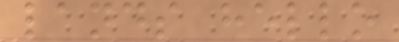lands hello
